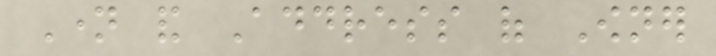Name and Address of Owner
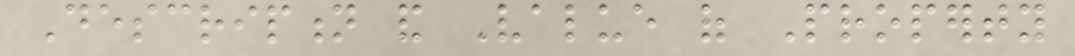Description and Value of Property
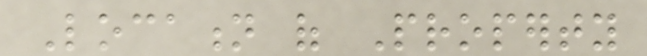Location of Property
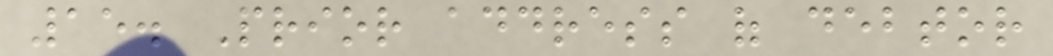15. Prior address of debtor
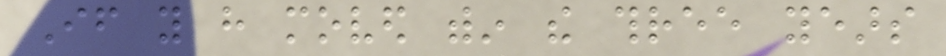If you have moved within the three years
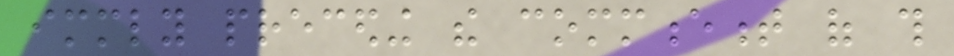immediately preceding the commencement of this
